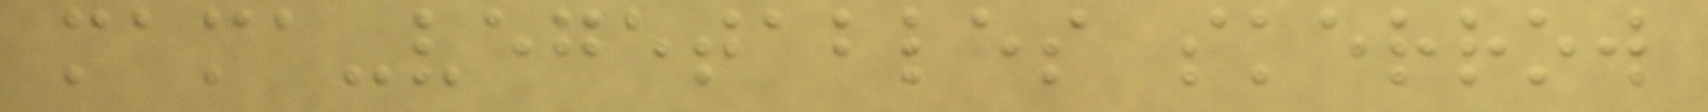mama-vegetables skerrow
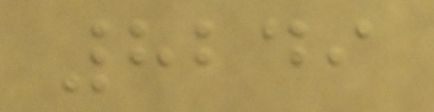8249
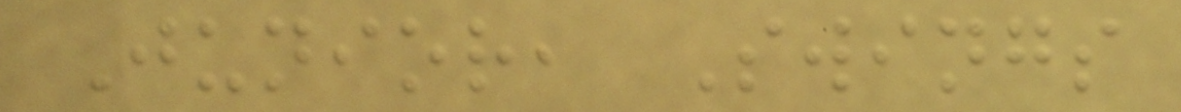Junior, Swings
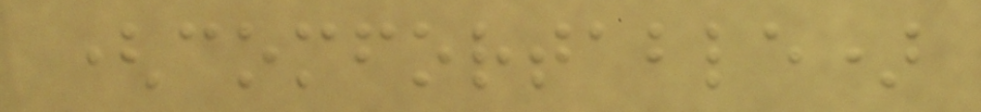(comfortable)
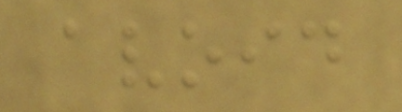avoid
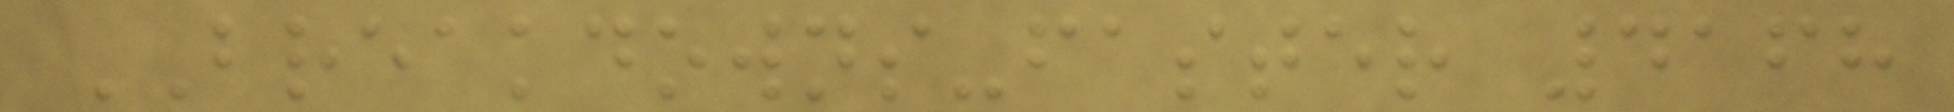BREAKDOWNS-faster 4168
